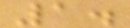1.
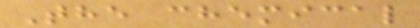The chemical
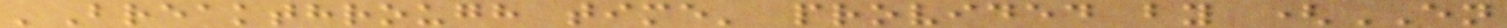'Breakthrough time' provided by (EN
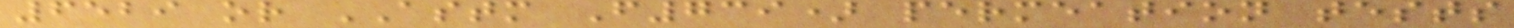6529 or ASTM F739) permeation tests
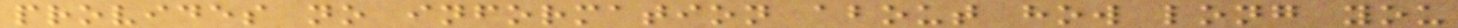provides no information about how long you
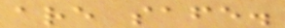are safe.
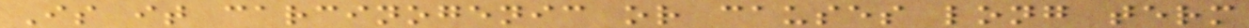Is it carcinogenic or causes long term
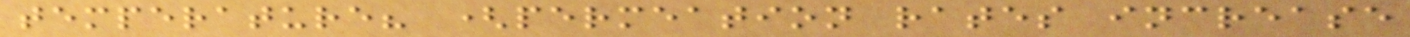temperature? (permeation rates increase
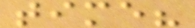time?
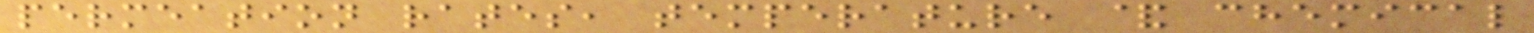permeation rates, temperature & chemical
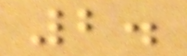2.
